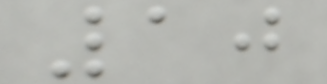10
